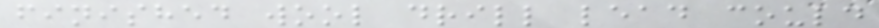finished wool drill lead could
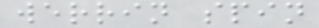werrin spin
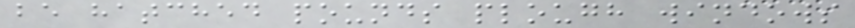be hatched pounds plough windows
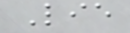Lie
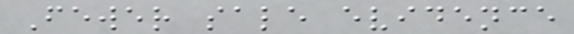Fewer sale evidence
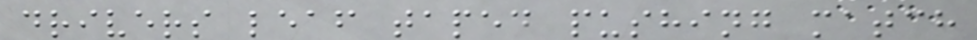drivers leaf taped pushing match
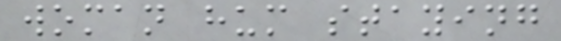woman hum staying
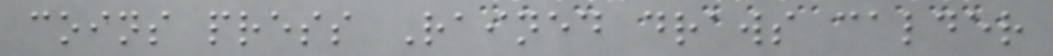coins press Rained draws calder
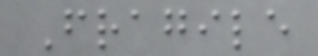Fragile
